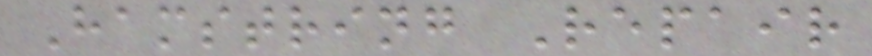Hamstring Repair
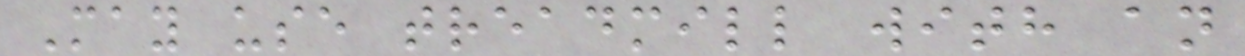May use treadmill with an
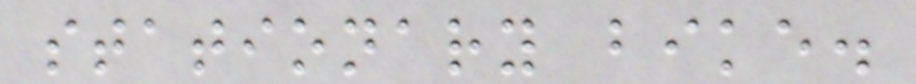stationary bike.
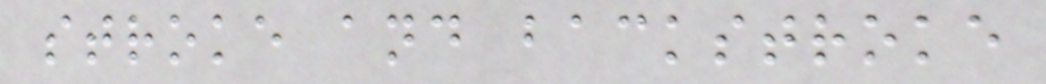stroke and backstroke
